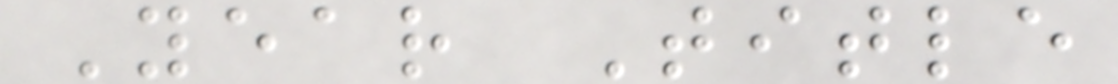Year Title
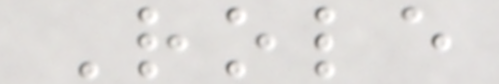Role
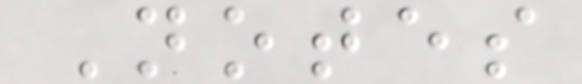Notes
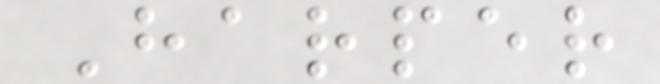Harper
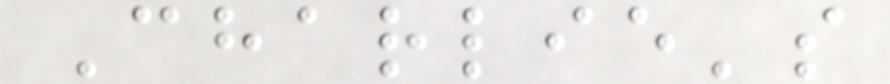Charlie's
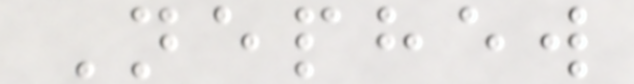Nephew
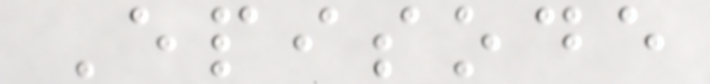Episode
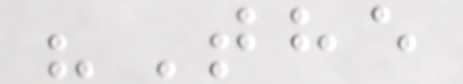"The
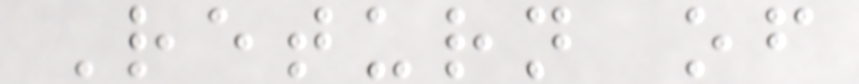Return of
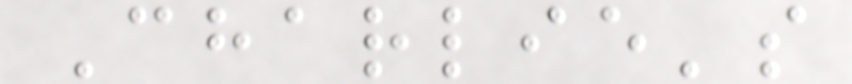Charlie's
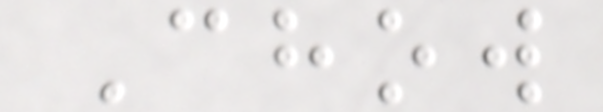Chow
